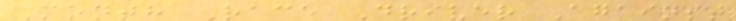Month Race Driver Against
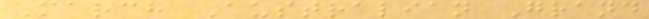March Australian Grand
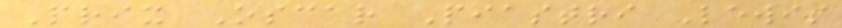Prix Oscar Piastri Lewis
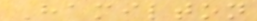Hamilton
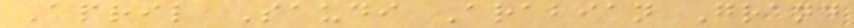April Saudi Arabian Grand
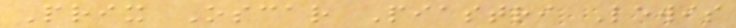Prix Oscar Piastri Lewis
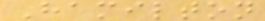Hamilton
